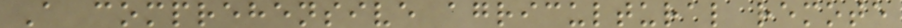A comprehensive agricultural remote
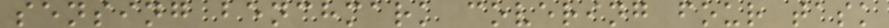sensing benchmark covering four task
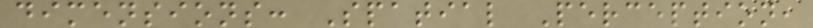dimensions: Spatial Perception,
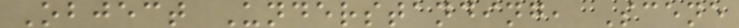Object Understanding, Scene
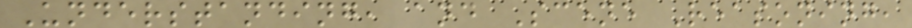Understanding, and Scene Reasoning,
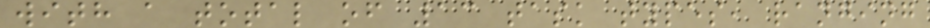with a total of 13 task types, ranging
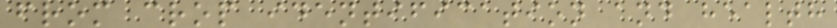from crop identification and health
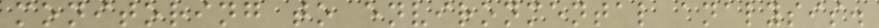monitoring to environmental analysis.
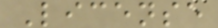License
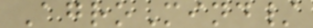AgroMind/
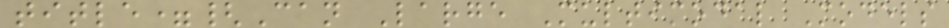title={Can Large Multimodal Models
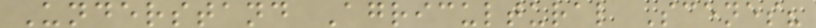Understand Agricultural Scenes?
